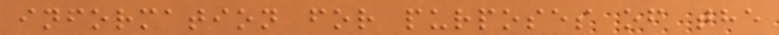information for purposes of the
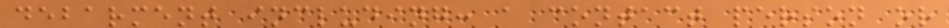debarment including: a contact person or
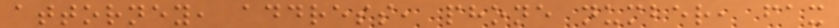attorney, address, phone number, fax
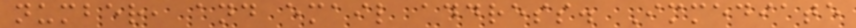number, and email address. Immediate
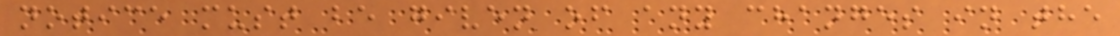notice must be given of any changes in the
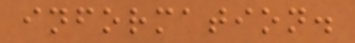information.
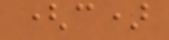(c)
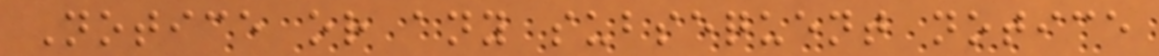Notice or any subsequent notice
